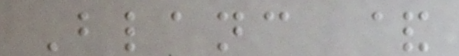Blanc &
